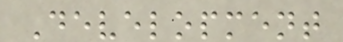Development
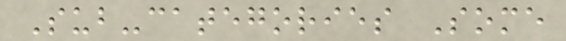Sub-categories Some
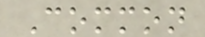Common
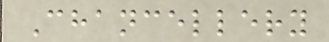Chancellery
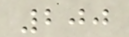200
